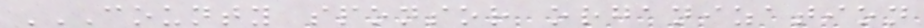COUNTY SPONSOR ORGANIZATION
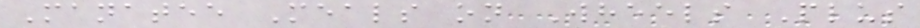Manatee Meals on Wheels Plus
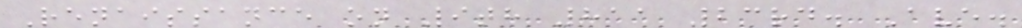Renaissance on 9th 811 23rd. Ave.
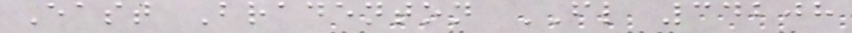East Bradenton FL 34208
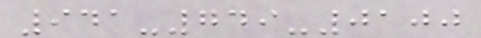941-749-0100
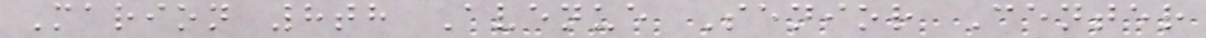Marion 8th Avenue Senior Center
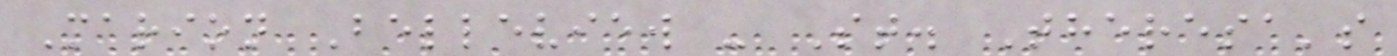Marion Belleview - St. Theresa's
